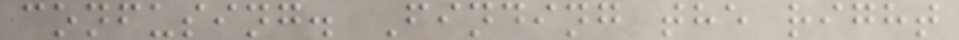confusing. Finding the right
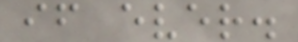if ever.
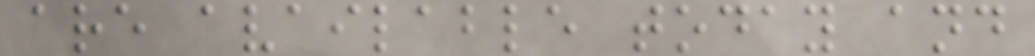are available today and
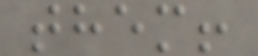them!
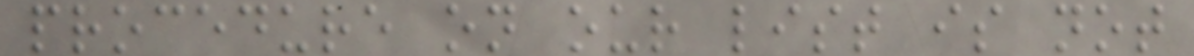procedure on our list is not
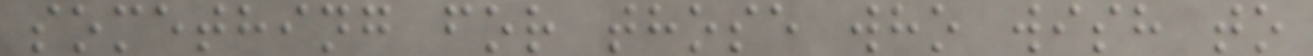something for those who wish to
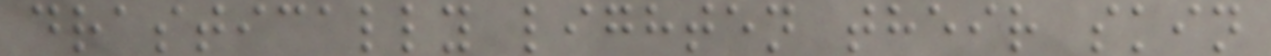drastically lighten their skin
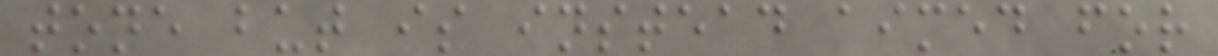tone but is instead aimed for
